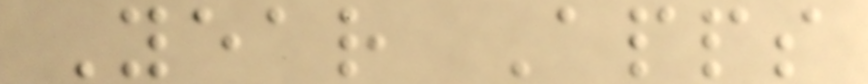Year Apps
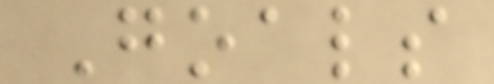Goals
